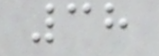38
